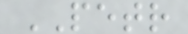PETR
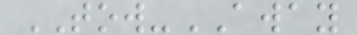TOW-AWAY
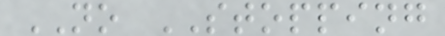NO STOPPING
